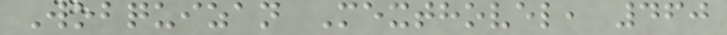Wobquizan Mexthovel, 460
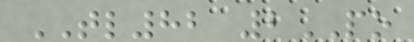TL82 2PO
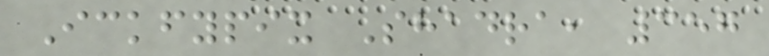Ickfypix Shadra, 357
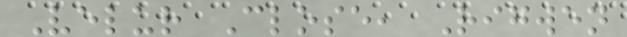Velur Close, Rigwen
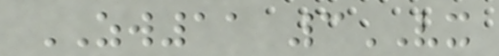ZW11 3VX
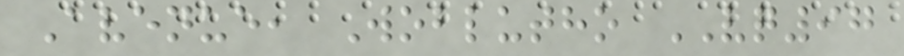Avenue, Woblutho VQ97
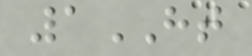1HT
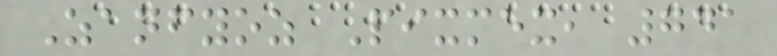Zanfyoz Pixmex, 741
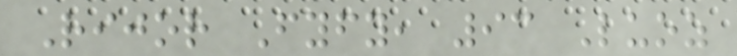Rijor Fyfy, 93 Luoz
